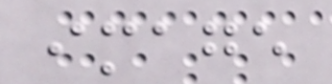image
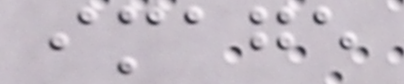image
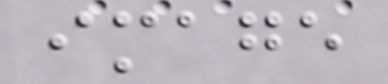image
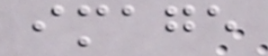image
